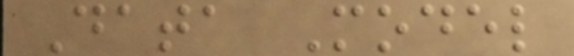Data Model
